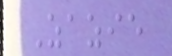Zazie
